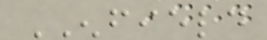ENFIELD
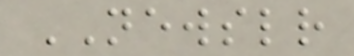NEWSLETTER
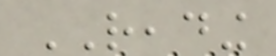READING
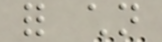for children
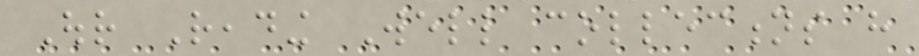Our Reading Well collections have
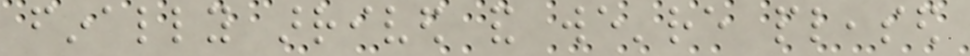finally arrived and we're pleased
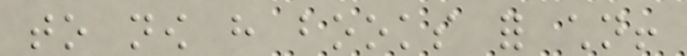to now have books for children!
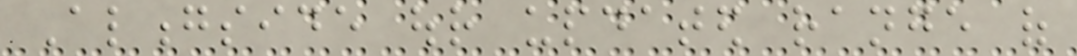Alongside our updated range of
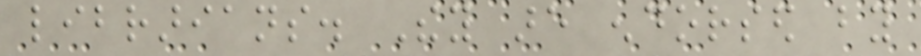librarians. They are endorsed by
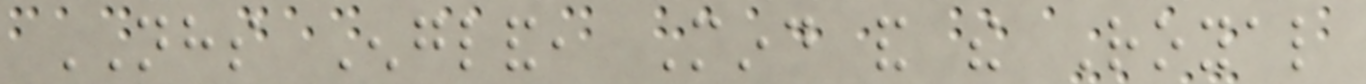NHS England, Mind and the Royal
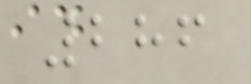286
